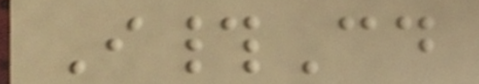I#Cd
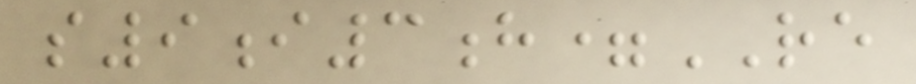s9i3h=RE
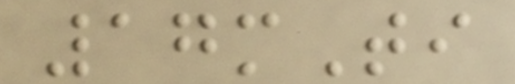17mTi
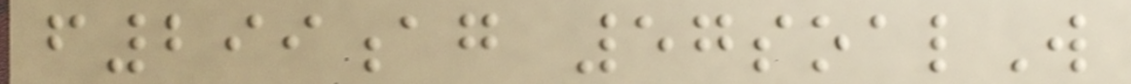f299ag 57soalW
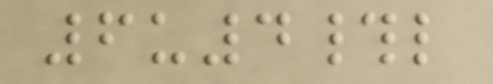6u4#l
